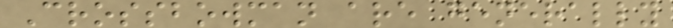Crossbowman are generally
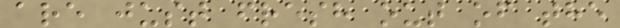are just fresh out of the
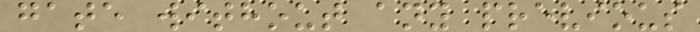gate without any previous
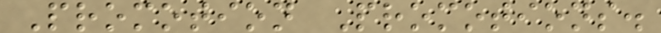Promotion Promotions.
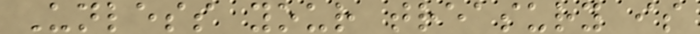Unless your treasury is
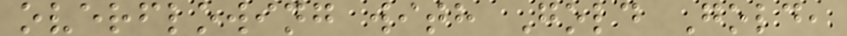overflowing with Gold Gold,
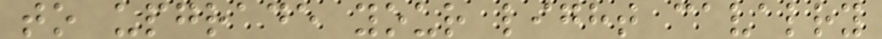to upgrade your light cavalry
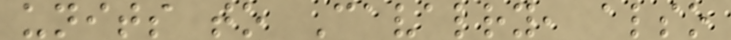units to Cavalry, also
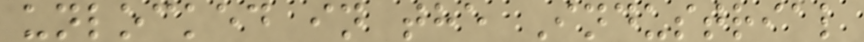unlocked in the Industrial
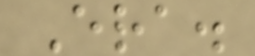Era.
